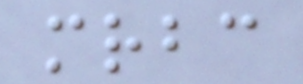mrbc
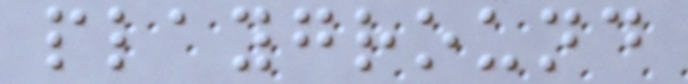playground
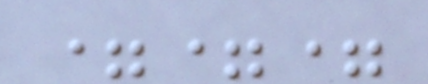===
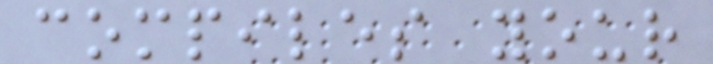compiles your
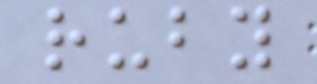ruby
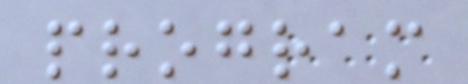program
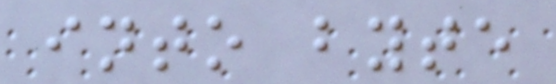into byte
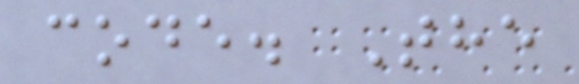code. The
